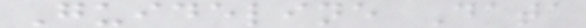Guideline Data
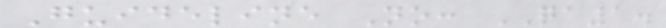Guideline No: QA1.
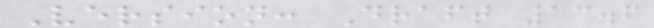Version: Draft 13.6
